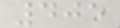405
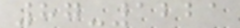87-1221
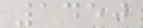1450
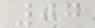07
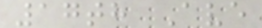17th Ave
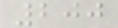200
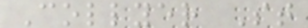Collyer St
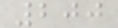200
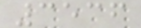3536
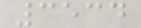3534
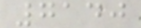7140
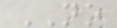NO
